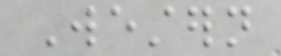Western
